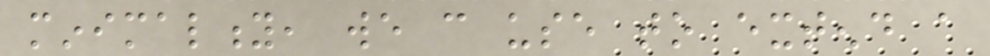minimality, we can use to extend a
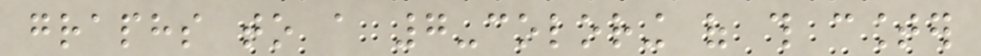graphs to a 7-coloring of this counter
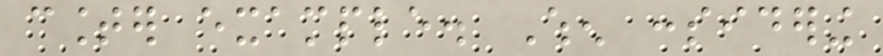counter example. When considering
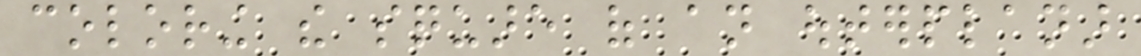coloring the square of an outerplanar
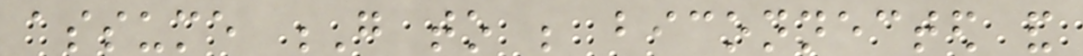assume G to be biconnected and
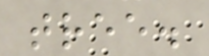tree.
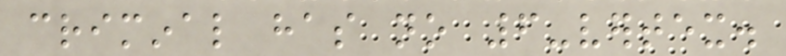criminal has no 6-vertex.
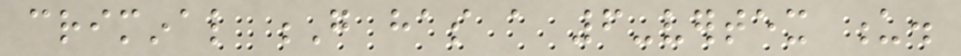criminal G has a 6-vertex u.
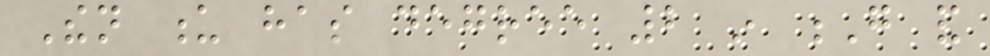Then u has degree 2 in G and
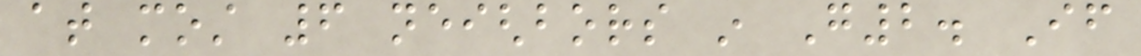at most 6 neighbors in G2. If
